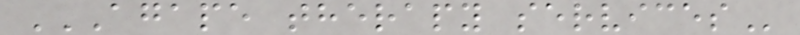AGAPE THERAPY SERVICES
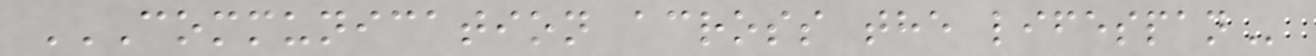COMMUNICATION ACROSS THE LIFESPAN
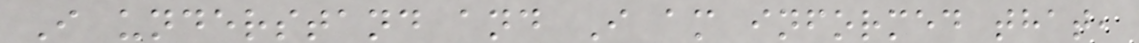I understand and I am informed that,
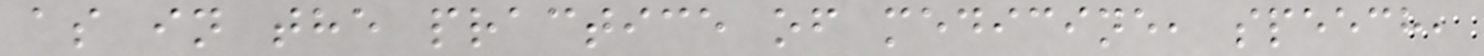as in the practice of medicine, speech,
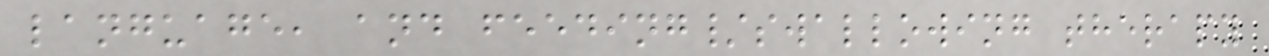language, and feeding/swallowing therapy
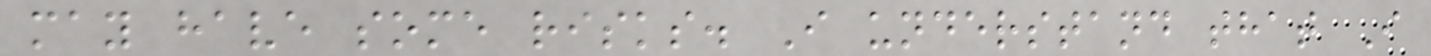may have some risks. I understand that I
